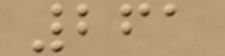261
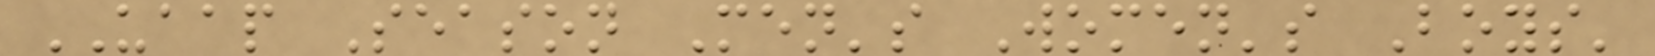UAAP Season Men's Women's Boys'
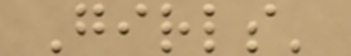Girls'
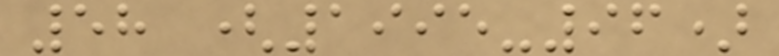58 (1995-96)
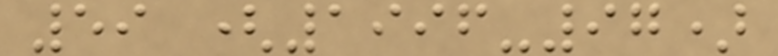59 (1996-97)
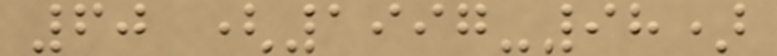60 (1997-98)
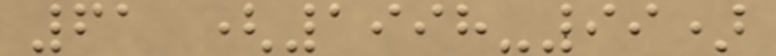61 (1998-99)
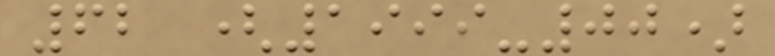62 (1999-00)
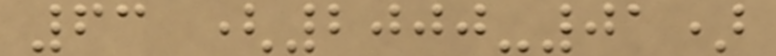63 (2000-01)
